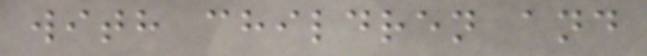with children and
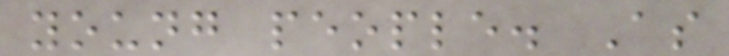young people. As
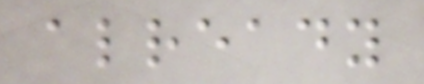already
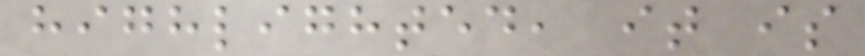highlighted, it is
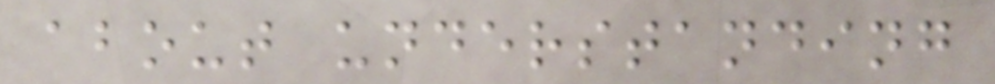about understanding
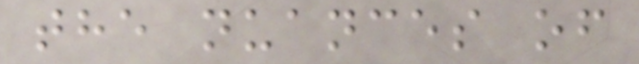the nuances of
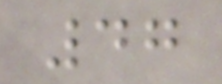47
